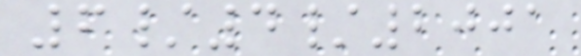6/4/2001
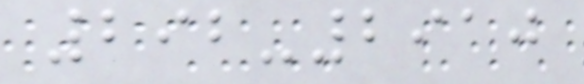292-2910
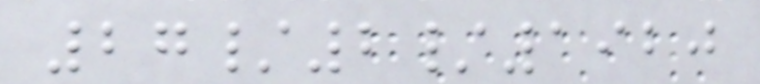27/2/1920
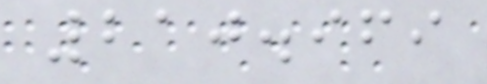210.969
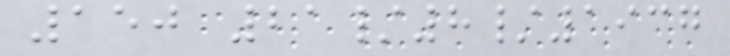150 21/8/1937
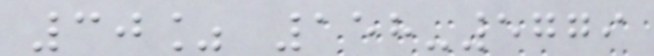30% 158-5779
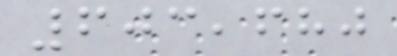603,680
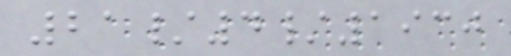21/4/1930
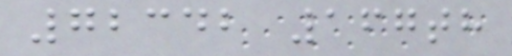72342 167th
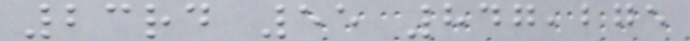23rd 55 847,275
